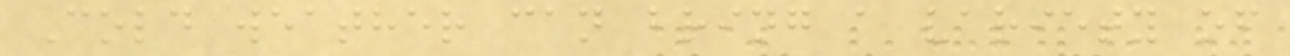Cold weather can bring a variety of
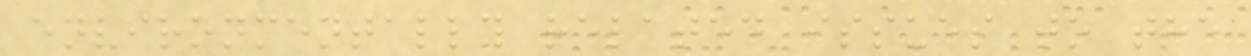environmentally related issues to the
